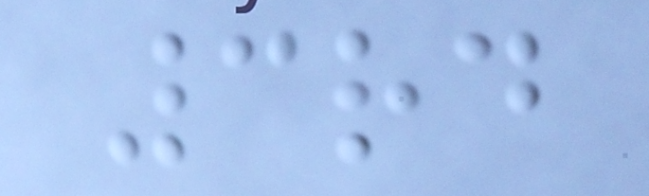3rd
